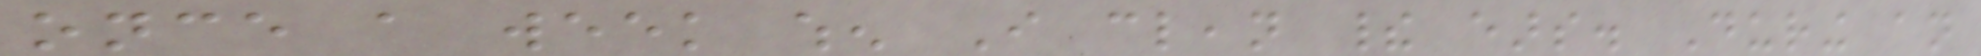once a week when I clean their ears. During an
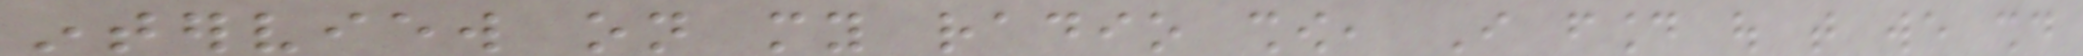interview on my radio show, I found out that we should
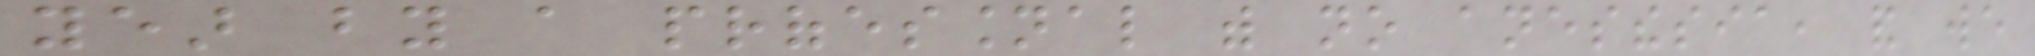year by a professional with no anesthesia, and we
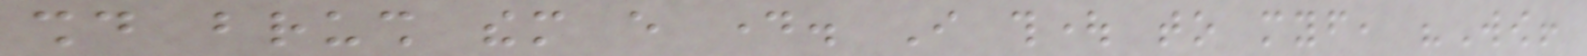should brush them every day. I thought to myself, "Wow!
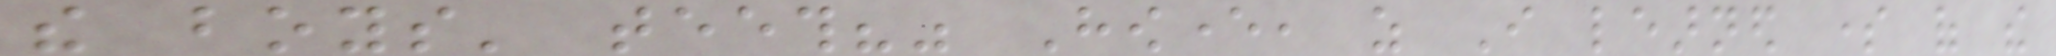the boys' teeth?" However, as I learned some of the
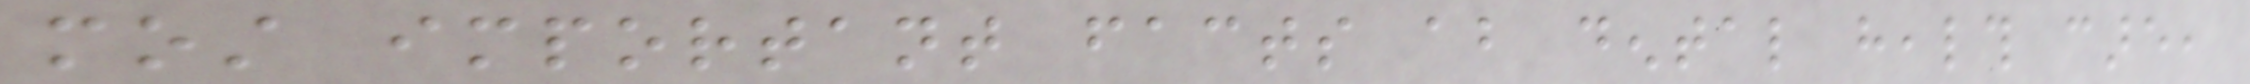most important facts about dental health care,
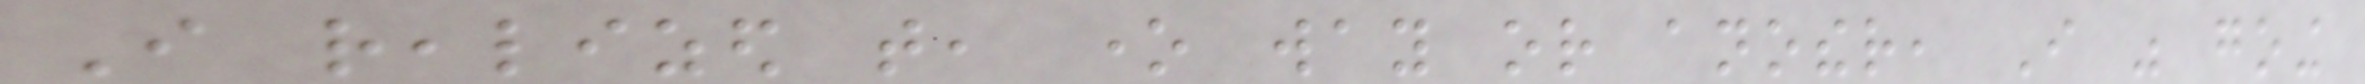I realized that, one way or another, I was going
